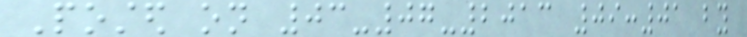Posted on 03-07-2013 09:01 by
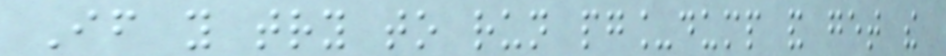If you try to run pg_dump and get the
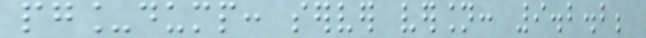pg_dump: server version: 9.2.2;
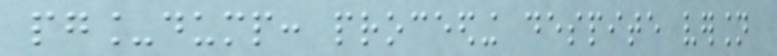pg_dump: proceeding despite version
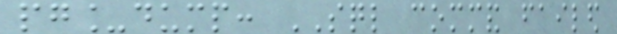pg_dump: SQL command failed
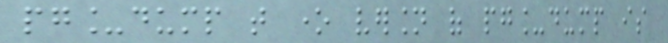pg_dump that one version of pg_dump is
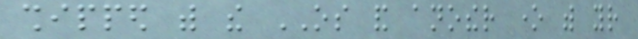shipped with the OS and another one with your
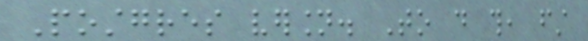Postgres version. To do this, first
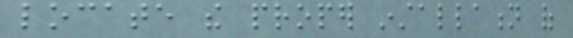locate the proper installation of
